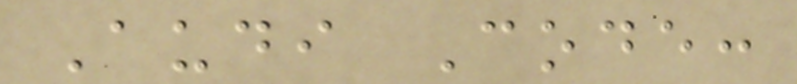Audi Code:
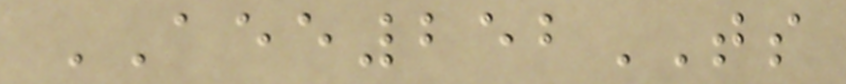AEE252TS
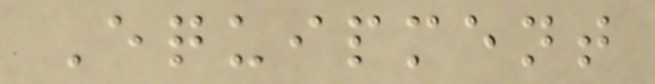Equipment
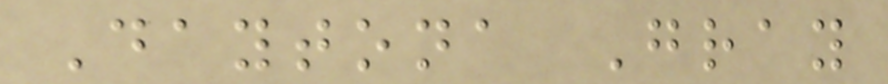Daytona Gray
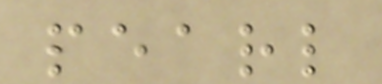pearl
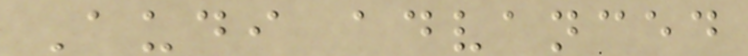Audi advanced
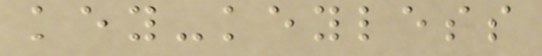key-keyless
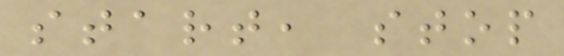start, stop
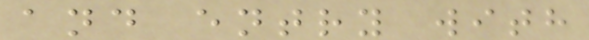and entry with
